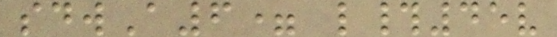sdwA6= l#45v
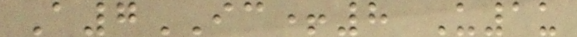A7IC+8 U1u
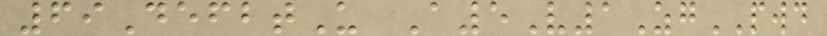69DefbtU A5V1ZgPWD
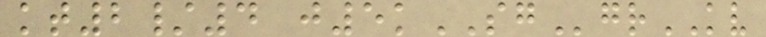kt2/4 j5kSGgrKV
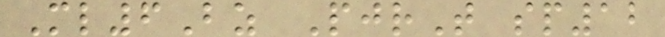Ml6Bz PjrT sp12
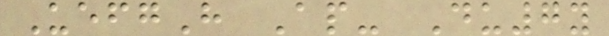UefgH Ap- Du7y
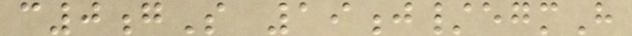c0gS 19j/egmH
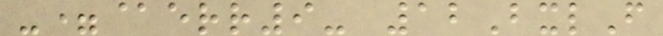-=@err9- 12BxlF
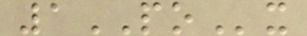1POx
